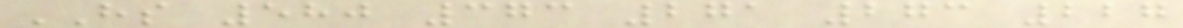HS 580 373 271 273 227
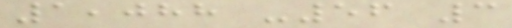1,088 -56 3
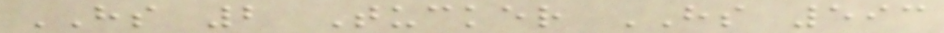HS 2 Tucker HS 593
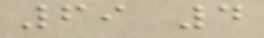69 4
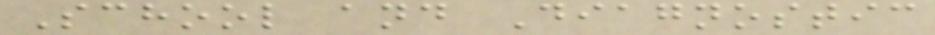School and Diagnostic
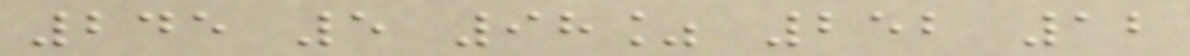245 5 98% 252 12
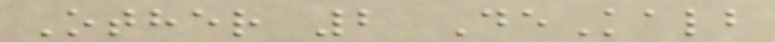Other 2 DeKalb
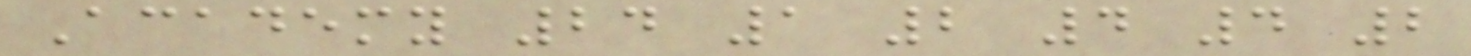Academy 24 1 2 4 4 2
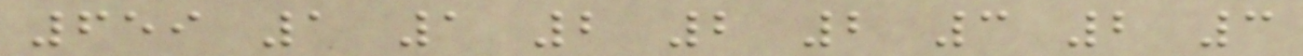659 1 1 2 2 2 3 2 3
